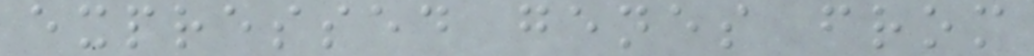expressed genes from
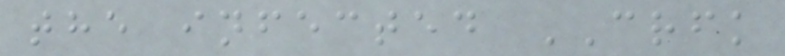the infected CRFK
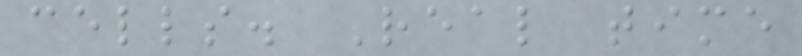cells. Real time
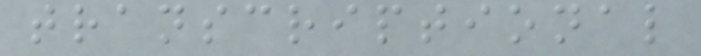transcriptional
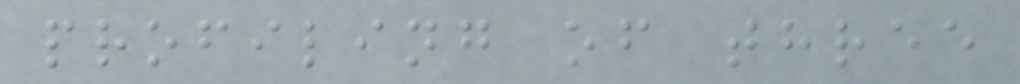profiling of three
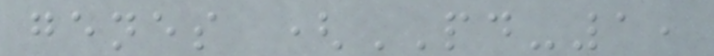genes (PD-1,
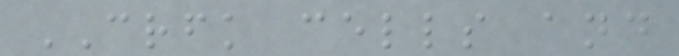CRFK cells and
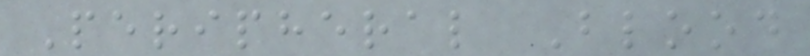Peripheral Blood
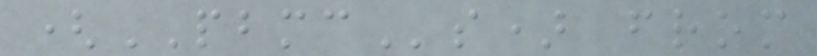(PBMCs) from
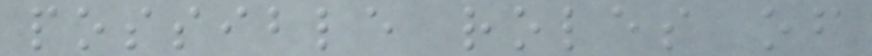possible roles of
